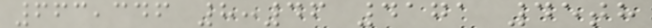663,346 8:46 4171 45th
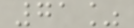71%
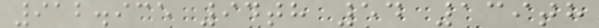912.935 94th 54 139th
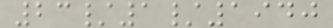23/1/1940
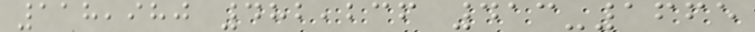118,980 482,236 413-1665
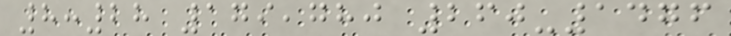8:28 179,780 260-1476
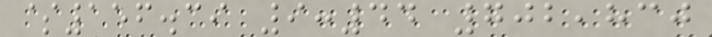$156.39 9:44 702,830
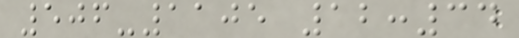506-1105 12:34
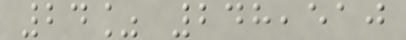24% 248,510
